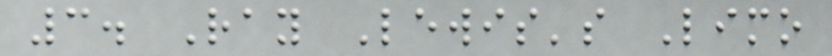3. Ray Lewis's Limo
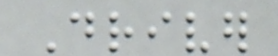Driver
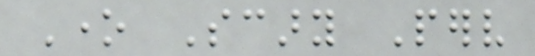One Scary Perv
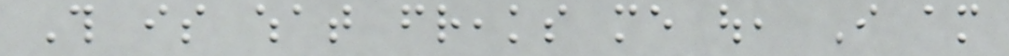This is what freaks me out, I am
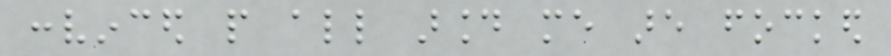convinced people all around me are focked
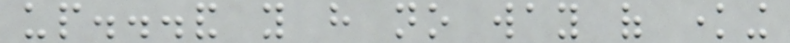up...and you have no way of knowing
